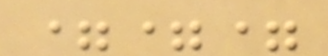===
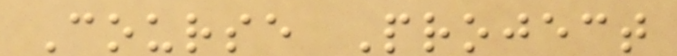Course Project
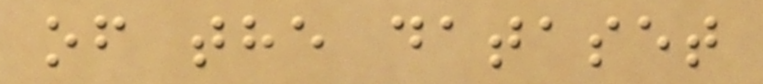of the dataset
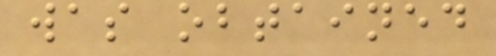was obtained
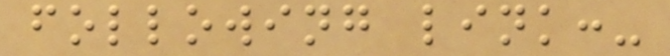following link:-
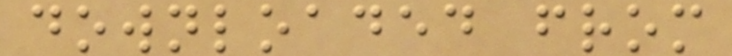downloaded from
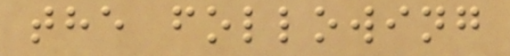the following
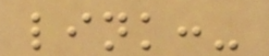link:-
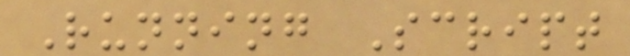Running Script
